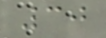30
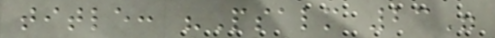title: "Psalm 23"
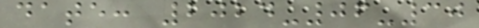date: 2024-06-30
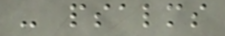- psalms
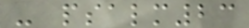- psalm23
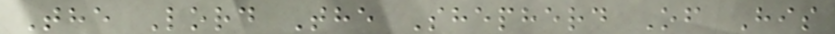The Lord The Shepherd Of His
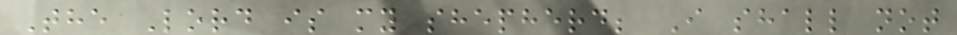The Lord is my shepherd; I shall not
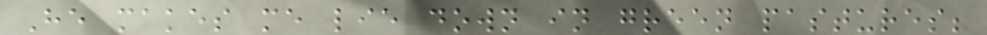He makes me lie down in green pastures;
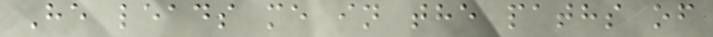He leads me in the paths of
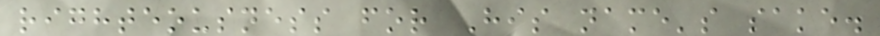righteousness for His name's sake.
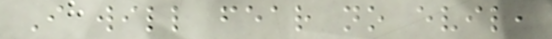I will fear no evil,
